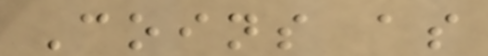Coins as
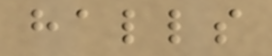halls
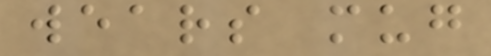wears mug
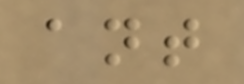ant
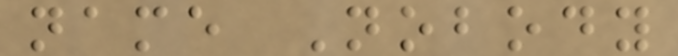name Nobody
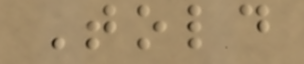Told
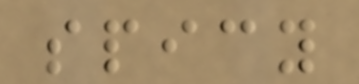spicy
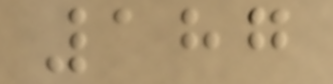187
